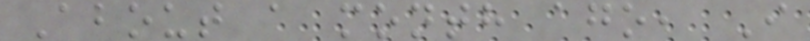About a month ago, I
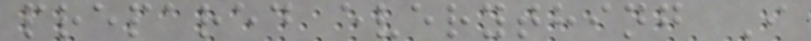prepared everything I
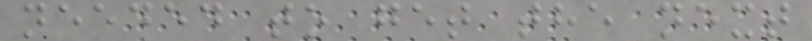needed to get the next
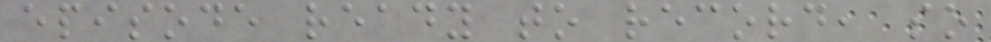episode ready to record, so
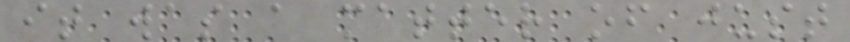it was a matter of just
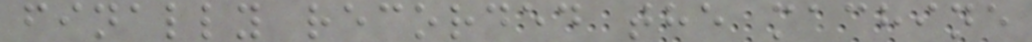finally recorded the machine
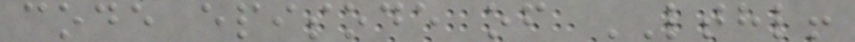code episode of LTHL!
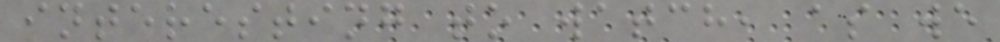interesting to watch, as we
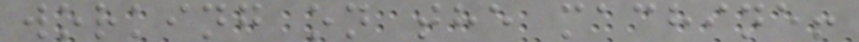working on the machine!
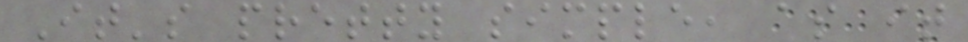It's pretty simple, as it
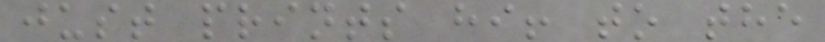just prints hi! to the
